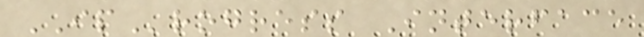IProgress Interface
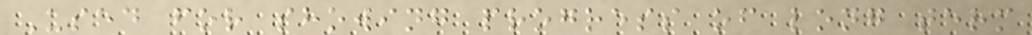Used for showing progress of long term
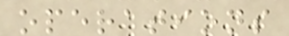operations
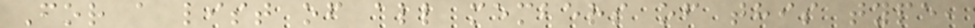For a list of all members of this type,
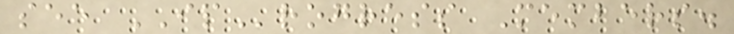see IProgress Members.
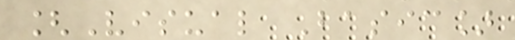[Visual Basic]
